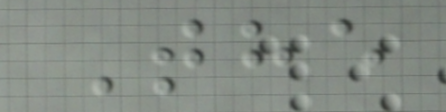The
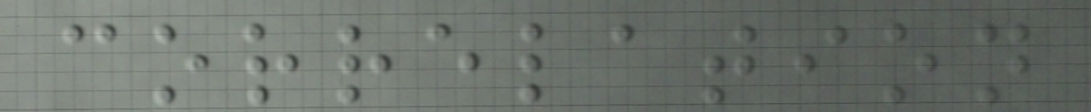correlation
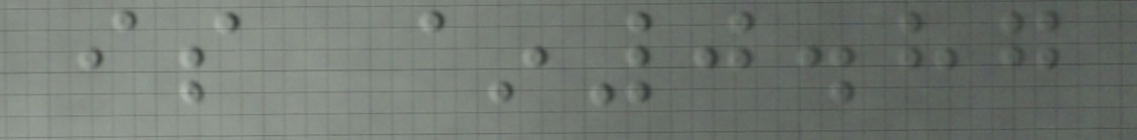is ~0.87
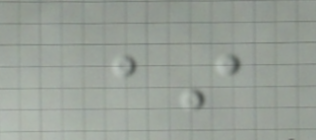*
